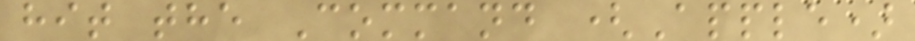hit the Command (Apple)
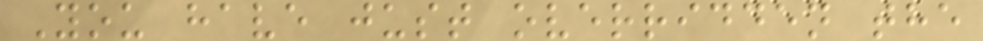You have just overridden the
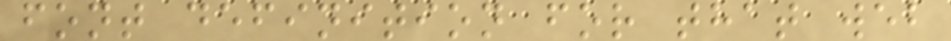font definition for that web
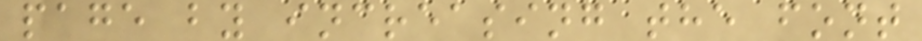page by increasing the font
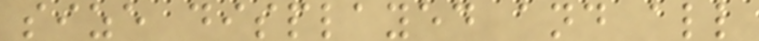size displayed and all
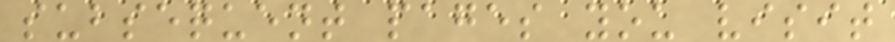subsequent pages you visit
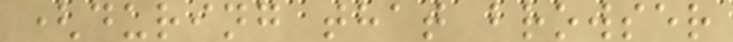(during that browser
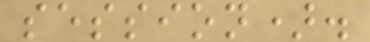session).
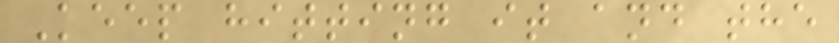Keep hitting it and the
